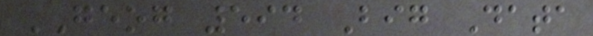GEOG 594 Big Data
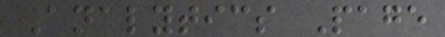Analytics Page
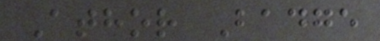Athor Badge
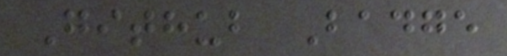Github Badge
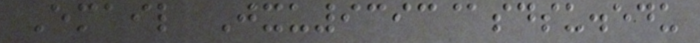Email Jxu9393@sdsu.edu
